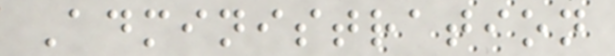Administration
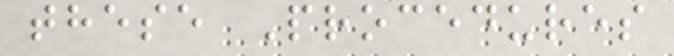these Procedures
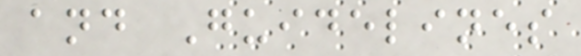and Guidelines
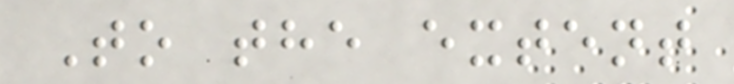To the extent
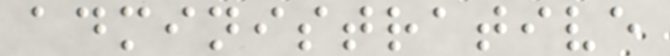administrative
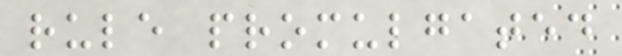rule promulgated
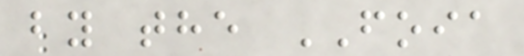by the FOIA
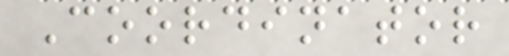Coordinator
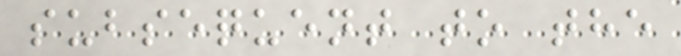subsequent to the
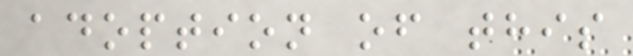adoption of this
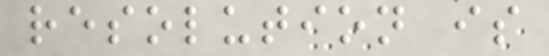resolution is
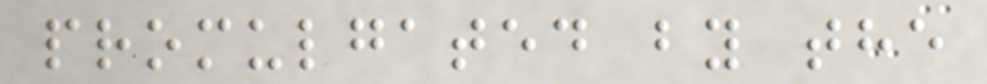promulgated by the
